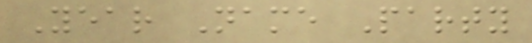Year Name Party
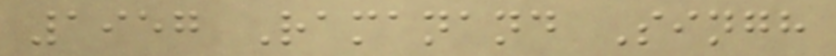1957 Ramanand Singh
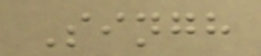Singh
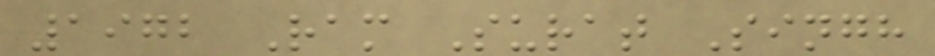1972 Ram Surat Singh
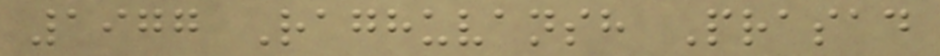1977 Raghuvansh Prasad
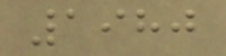1980
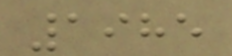1985
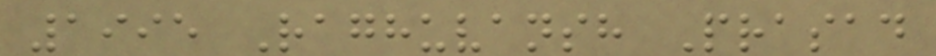1995 Raghuvansh Prasad
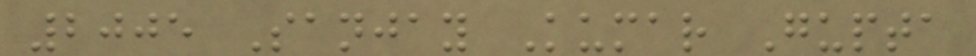2005 Sanjay Kumar Gupta
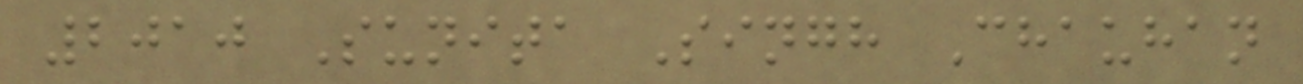2010 Sunita Singh Chauhan
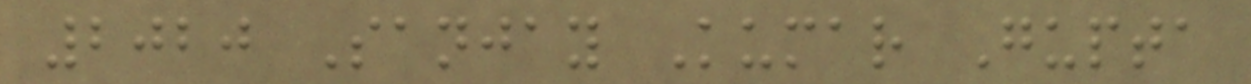2020 Sanjay Kumar Gupta
